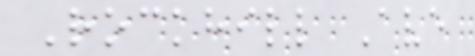Rockhill Ave
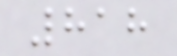818
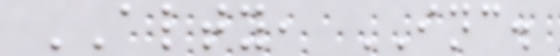ALTY, INC.
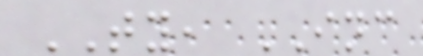TY, INC
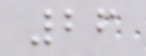26
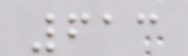613
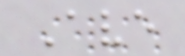Ave
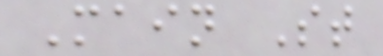Main St
